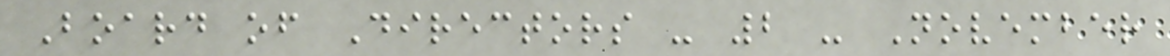Board of Directors - 2 - November
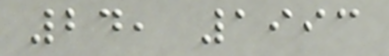24, 1993
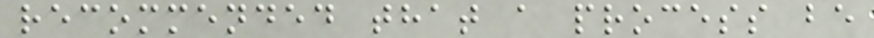recommended that a process be
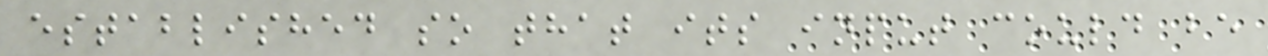established so that its input could be
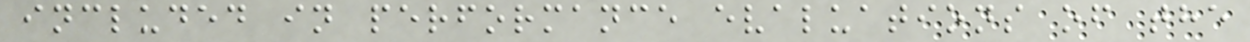included in performance evaluations of the
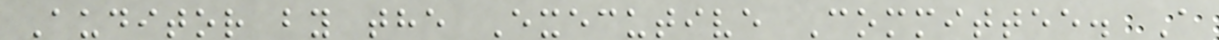Auditor by the Executive Committee. A
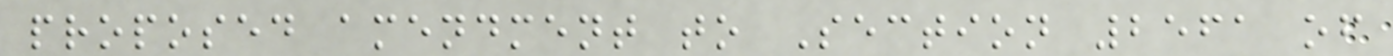proposed amendment to Section 2561 of
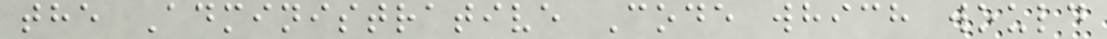the Administrative Code which would
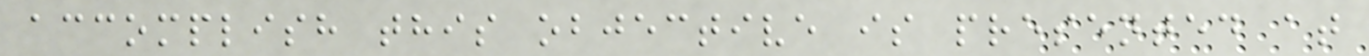accomplish this objective is presented at
